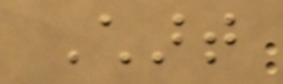Chart
